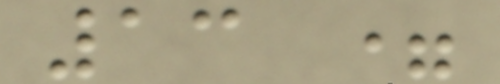13 =
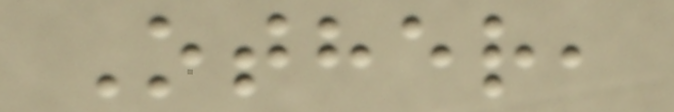Other,
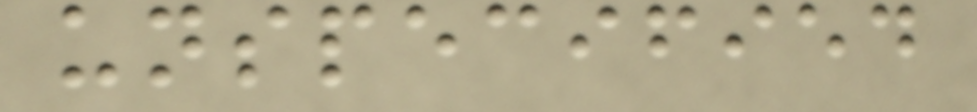unspecified
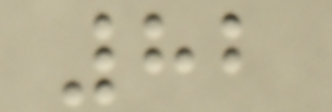82
